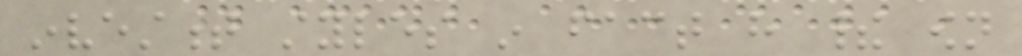investment styles in fact have their own
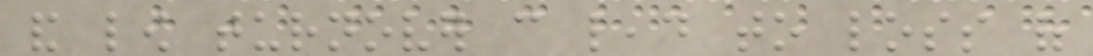and low turnover can lead to loss of
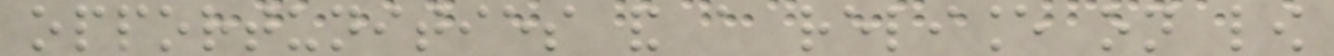opportunities and a reliance on low
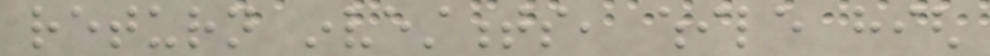return investments, while high
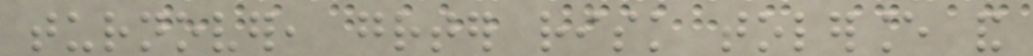turnover, greater risk tolerance and
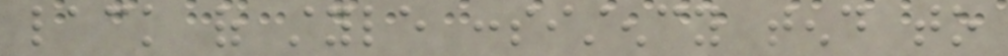lack of style consistency tend to
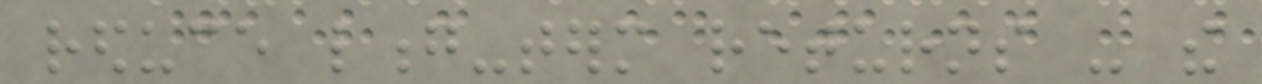reduce long-term returns - the
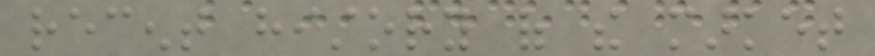recent history of the market
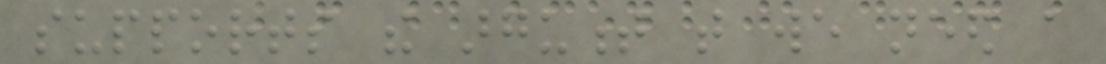supports the argument that we need a
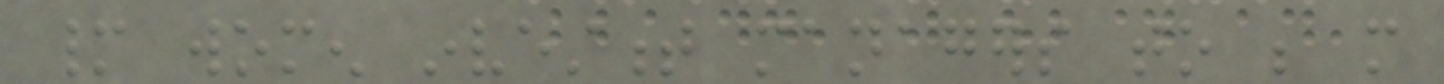many women investment managers to be more
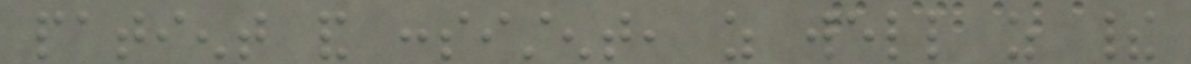patient and consistent, as well as their
